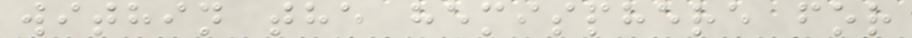within the hemisphere for
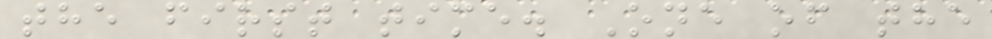the first time. One of the
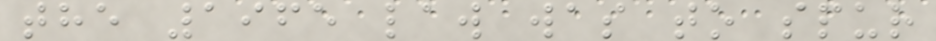the 1965 law was to spur
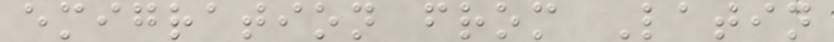emigration from Latin
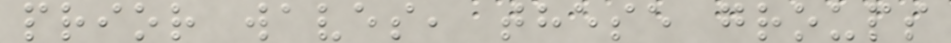prior waves, these groups
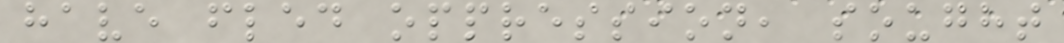have fled oppression, sought
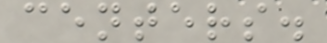centers.
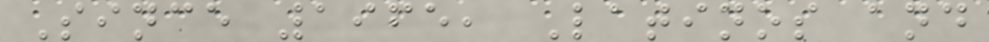Since 1965, Latinos and
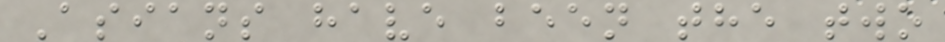Asians have been the two
